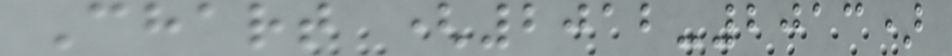Chart (2012-2013)
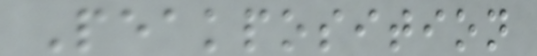Peakposition
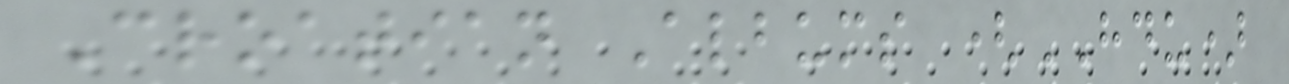Croatian Albums (HDU)
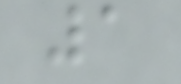1
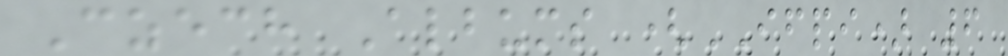Czech Albums (IFPI) 6
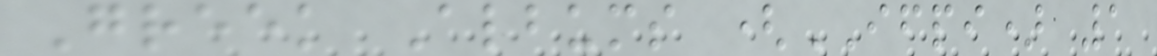Greek Albums (IFPI) 1
